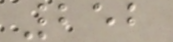252
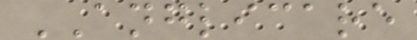ANGLICARE
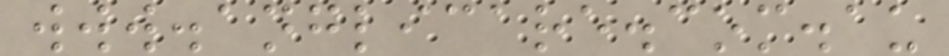www.anglicare.com.au
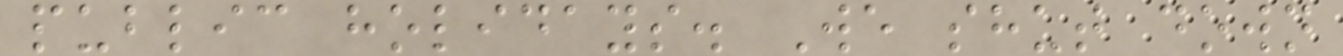public holidays. We shut down
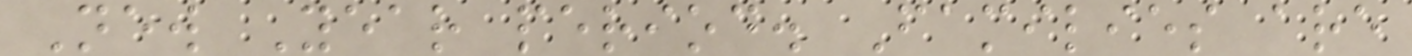New Year period. Families are
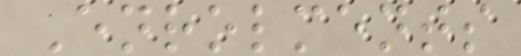Enrolments
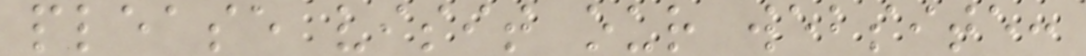please visit our website:
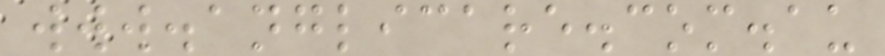www.anglicare.com.au
